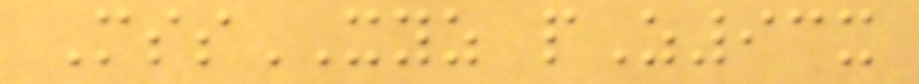MssXYZ pZ93x
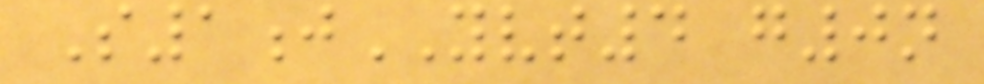S1jYVT4 g0n
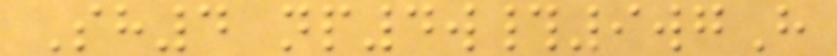Sh4 np4w#9wgH
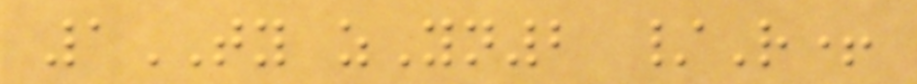1TY zYn2 /R+
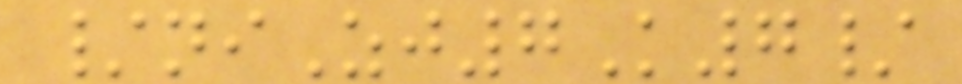/niZj7K7/
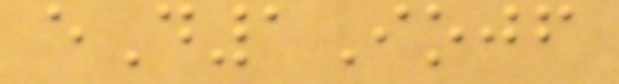eD1Iojf
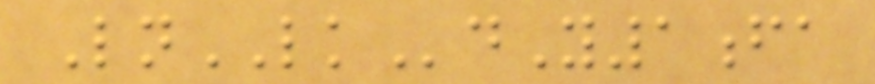LnLKdY1fa
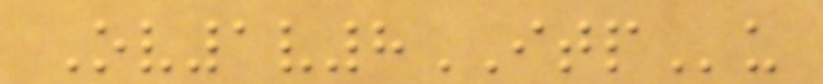Ov1v8ITPu
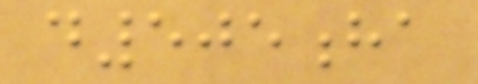d505ha
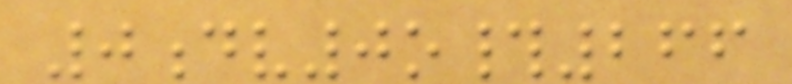0dv0o#266
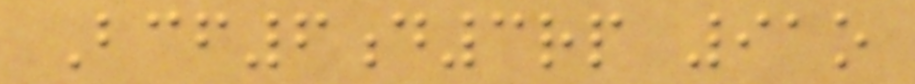Bcf6d3rp 91o
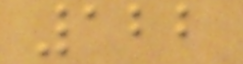122
